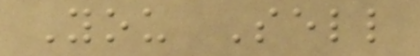You Sell
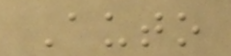Auto
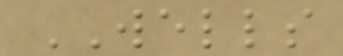WELLS
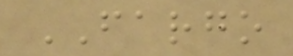FARGO
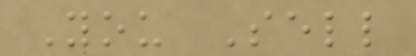You Sell
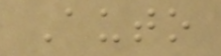Auto
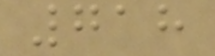718
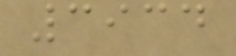3934
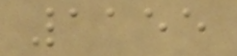1155
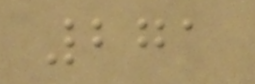271
